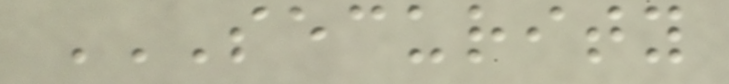SECURITY
